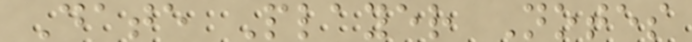Date Player Notes
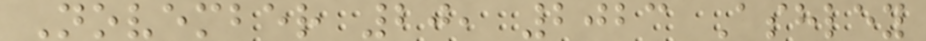November 20, 2023 Ashley
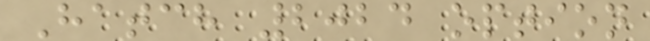Hatch 2024 option
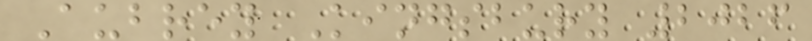Aubrey Kingsbury 2026
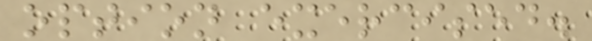option exercised.
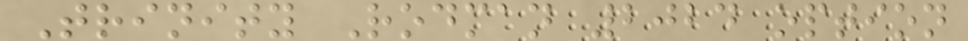Trinity Rodman 2024 option
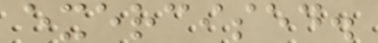exercised.
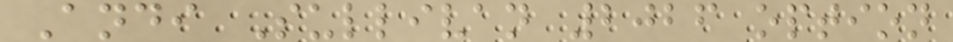Andi Sullivan 2026 option
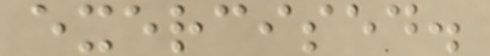exercised.
